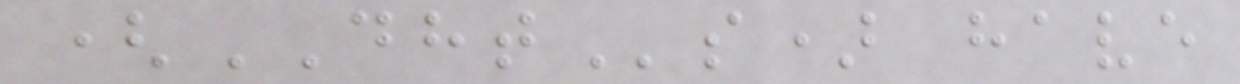(DHTs) have
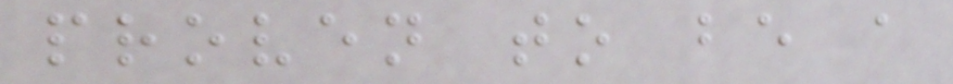proven to be a
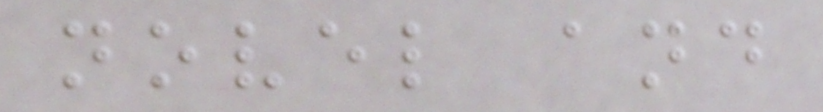novel and
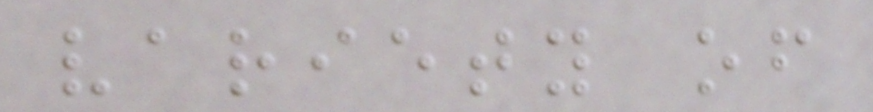variety of
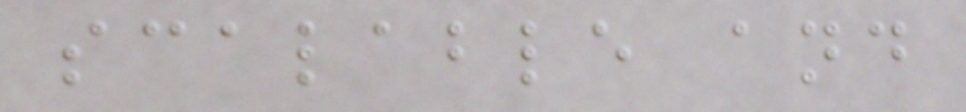scalable and
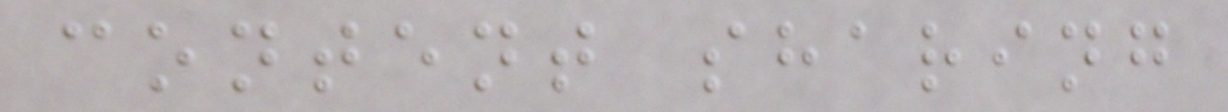content sharing
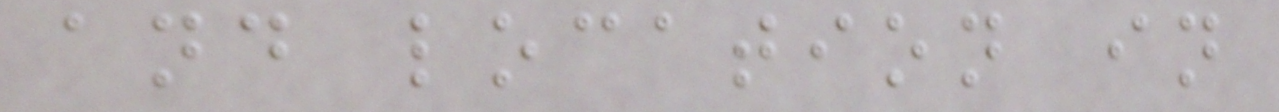and location in
